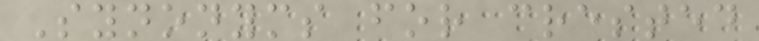Synonyms for crested
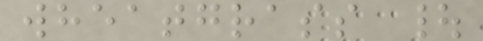wheatgrass |
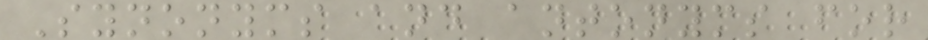Synonyms and antonyms for
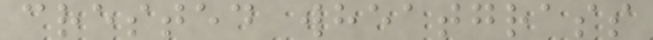crested wheatgrass
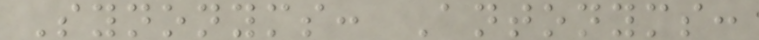Synonyms: Antonyms:
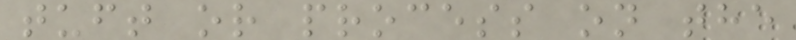tuft or process on the
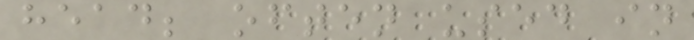head; often used in
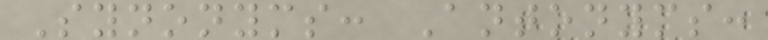Synonyms: Antonyms:
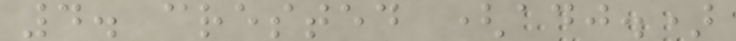4. crested (adj.)
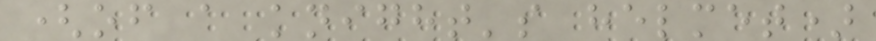(of a knight's helmet)
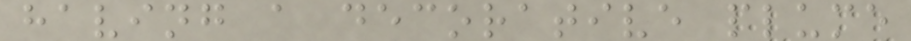having a decorative plume
